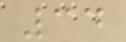34
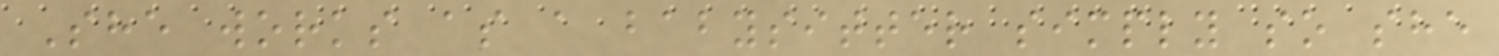She works as a babysitter simply so she
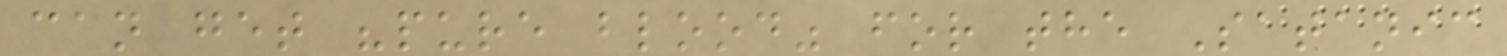can get "pure blood" for the Satanic
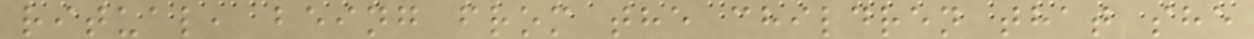ritual, being from the children that she
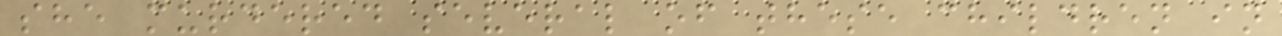she murdered several of these children in
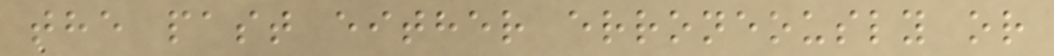the past either erroneously or
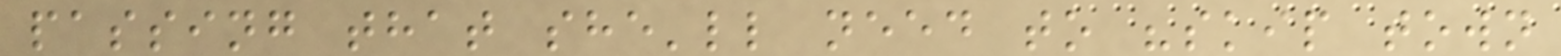passing that she'll need to "skip town
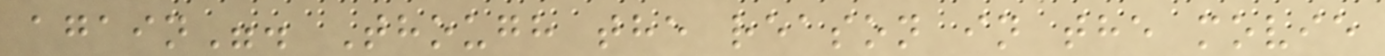again". Though the reason in the movie
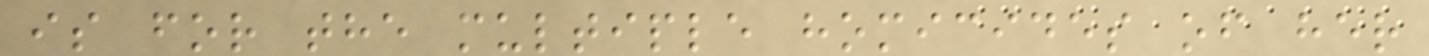is for the multiple homicides of her
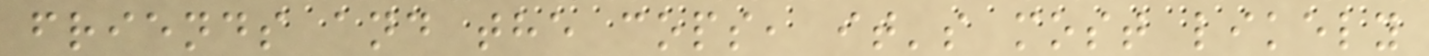friends and the cops, it's most likely
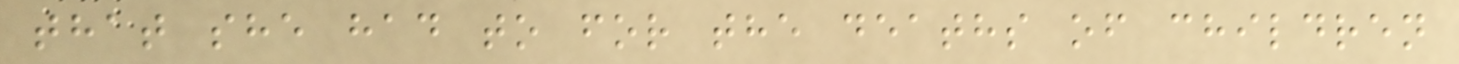that she had to for the deaths of children
